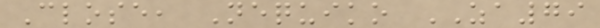Close, Nequiko ZA79
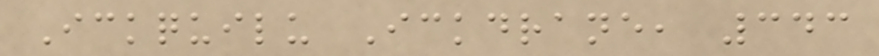Ickquilu Ickdrane, 343
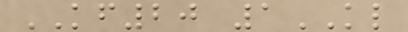KF20 1KL
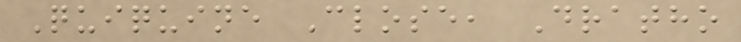Quiquine Close, Dratho
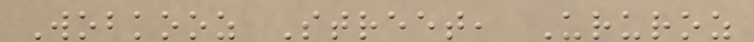Wobkooz Street, Ururoz
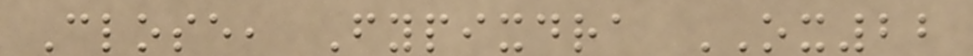Close, Fypixdra OX22
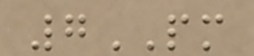7PM
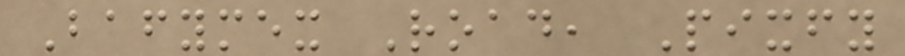Bafymex Road, Pixfy
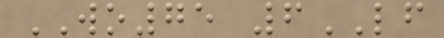WO75 6LF
